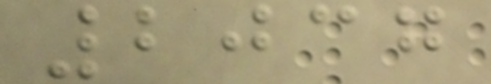2037
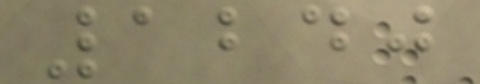1240
